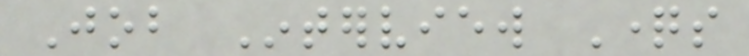Job Interview Questions
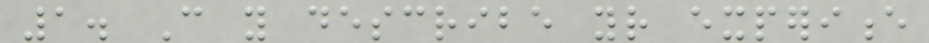1. Can you describe your experience
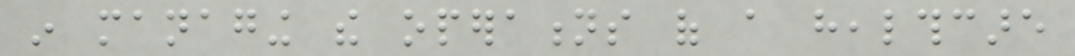in managing the operations of a healthcare
